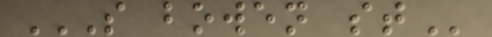S BOWEN ST
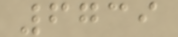6739
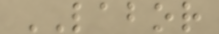LABOR
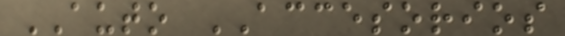AUTO ACCESORIOS
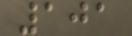101
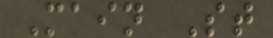Main St
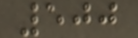500
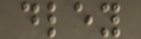dley
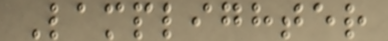Lamplighter
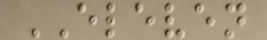ELEVEN
